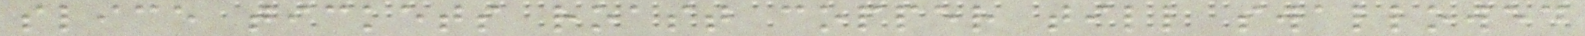slice tickets roast copper till swallowed
